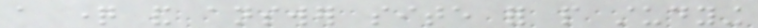a question and answer site for people studying
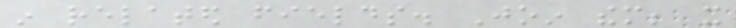in related fields. Join them; it
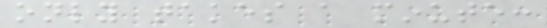only takes a minute:
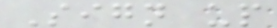Sign up
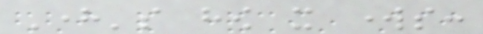Here's how it works:
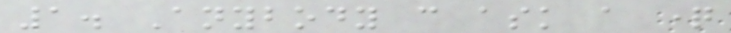1. Anybody can ask a question
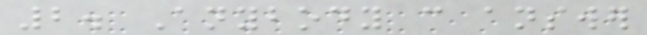2. Anybody can answer
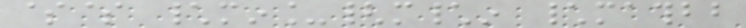$$ \min_{m\in \mathbb
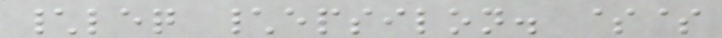\leq \epsilon. $$
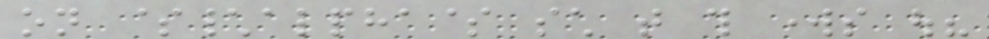on $\alpha$ such that this works out?
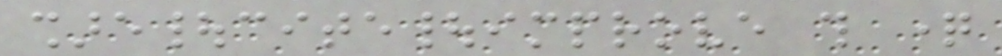share|cite|improve this question
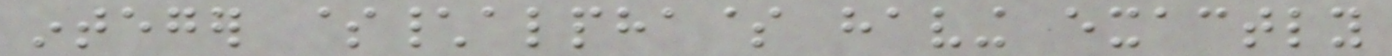integer $\alpha$ having exactly
